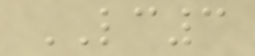LC3
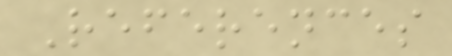References
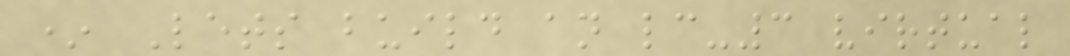* Lets build an lc-3 virtual
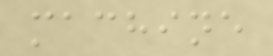machine
